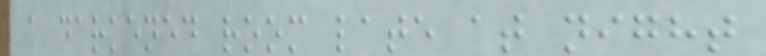a darkened room late at night
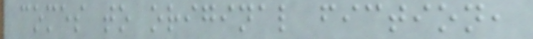comes to original fiction,
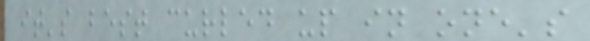it's best curled up in one's
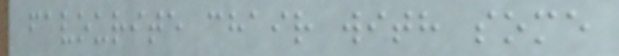favourite chair with some
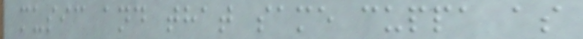music and that same cuppa as
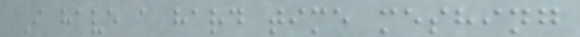I have a hard time meshing
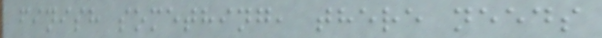finish something, there needs
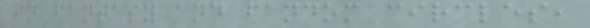in fantasy and fandom circles,
